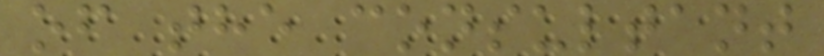of the consultant
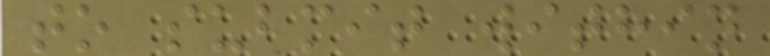to submit within
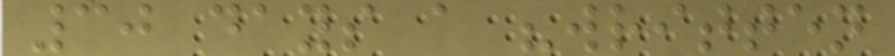30 days a "written
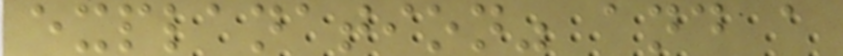explanation" and a
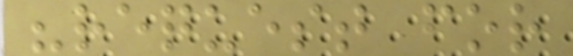"request for
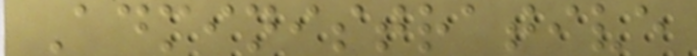Administrative
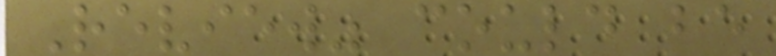Review" could be
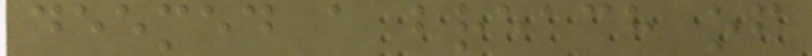deemed a breach of
